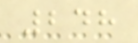248
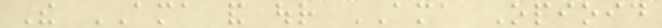The AMA and our AMA Opioid
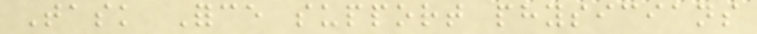Task Force support physicians
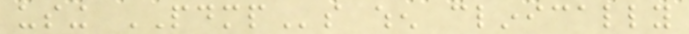using PDMPs when clinically
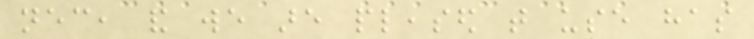necessary, and we are pleased that use has
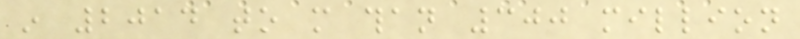in 2014 to more than 300 million
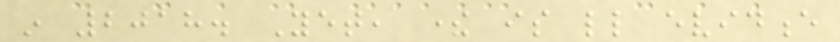in 2018. Yet, there is little evidence
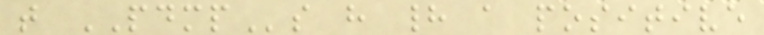that PDMPs have had a positive
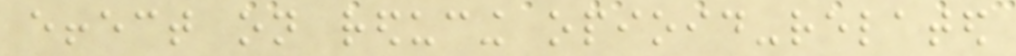effect on reducing opioid-related
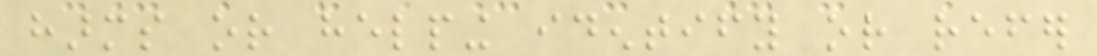harms or helping identify or refer
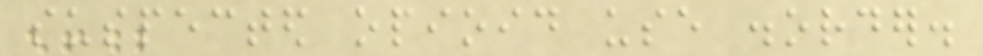suspected opioid use disorder.
